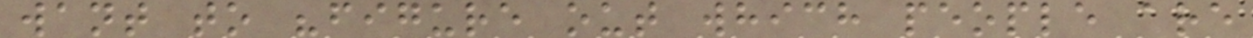want to "figure out which people are
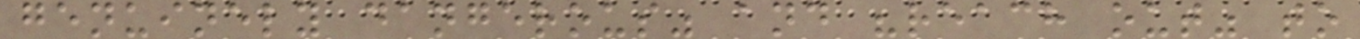genuinely dangerous" and "reach out" to
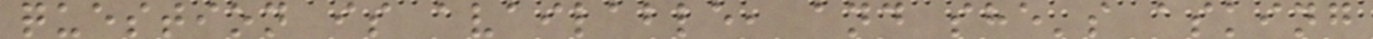question is available, and she's asking
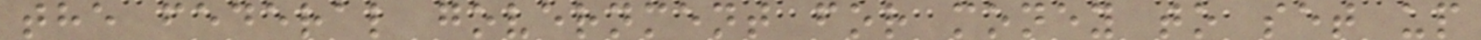the federal government for money to set up
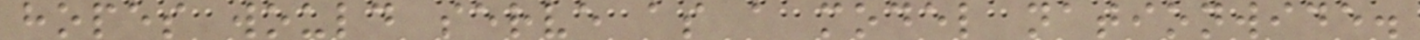hopes would serve as a model nationwide.
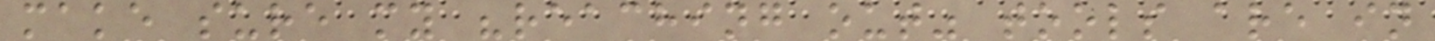make sure my "reaching out" tools are in
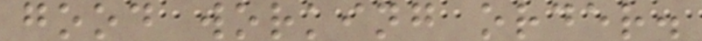good working order.
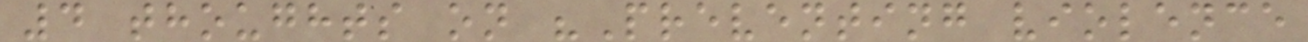4 thoughts on "Preventing violence
